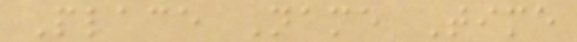Place Name Time
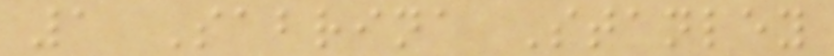1 Sabrina Stanley
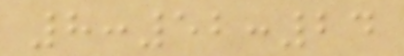8:52:24
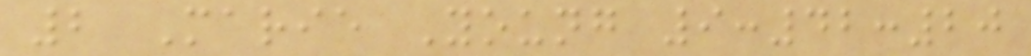2 Marie Young 9:42:20
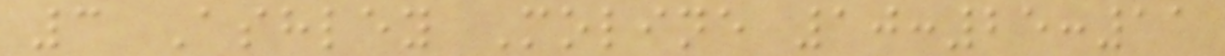3 Ashley Moline 10:25:11
